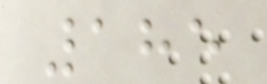185
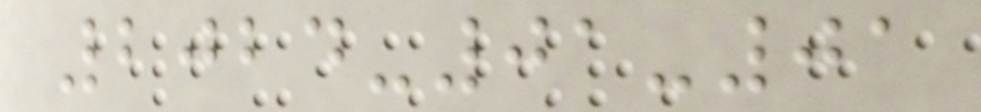2024-01-01
